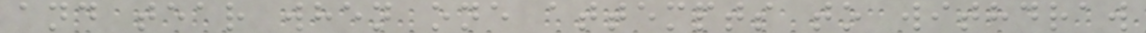and tear when one attempts to withdraw
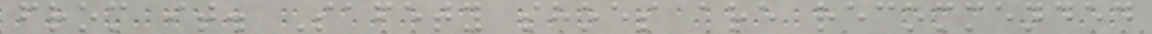from it. Safety shoes are recommended
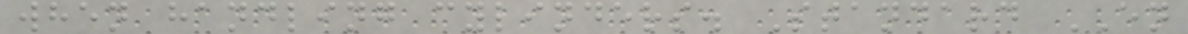when handling cylinders. Standard EN
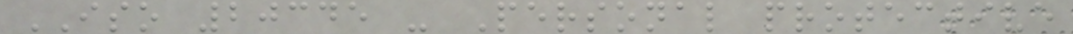ISO 20345 - Personal protective
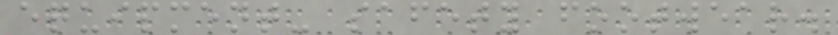equipment- safety footwear.
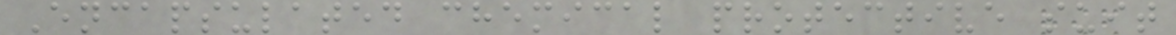Encapsulated chemical protective suit
